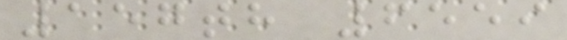157th 6559
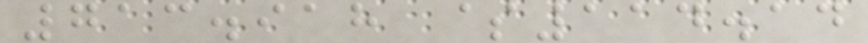713.918 $114.14
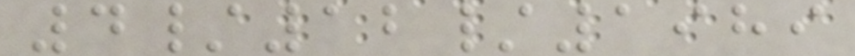4/12/1989
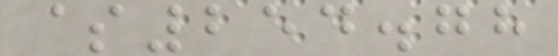$254.78
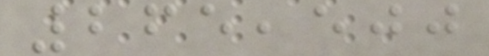265,500
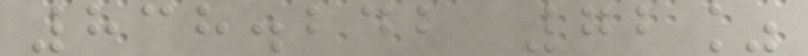838.242 72%
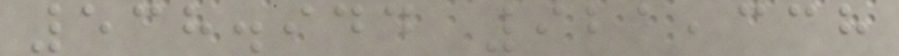538.944 921,338
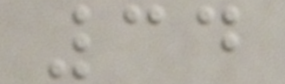34
